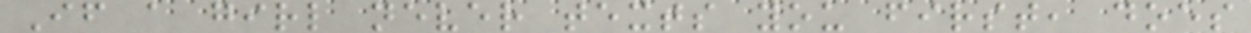If a girl never texts you first, does
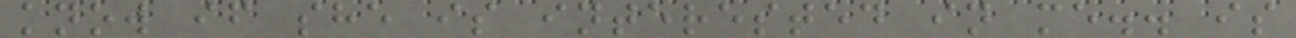know if she is interested in me.. is
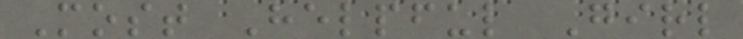Most Helpful Girl
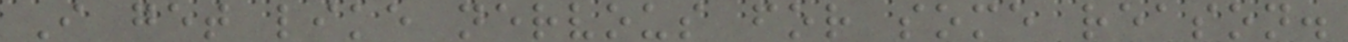I get like nervous for some reason.
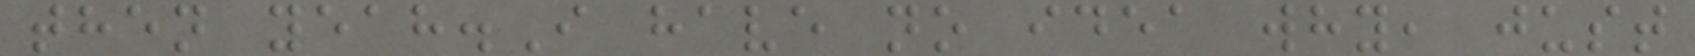then yeah.I have no idea why, just
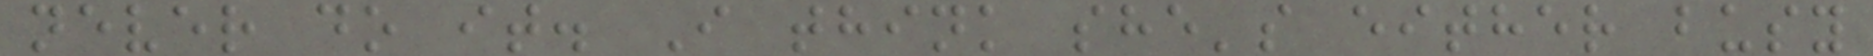never do it. I think she's either busy
